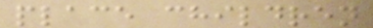place children
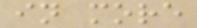in more
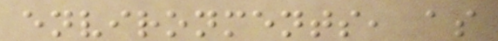environments, as
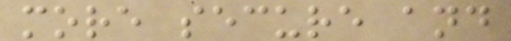more secure and
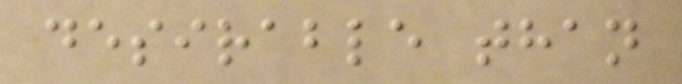desirable than
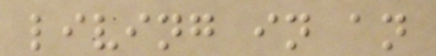living in an
